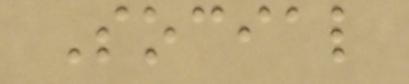Social
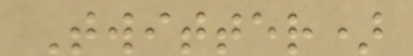Twitter)
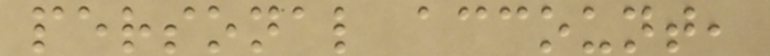personal account,
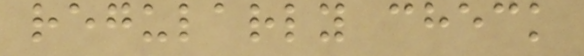regularly check
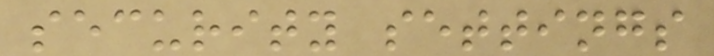security settings
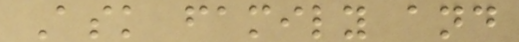Ask family and
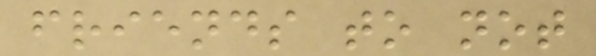friends to not
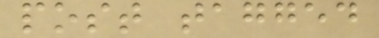post tagged
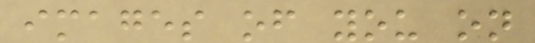images of you on
